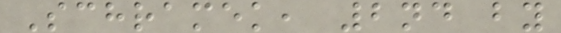Schramek, 2nd by
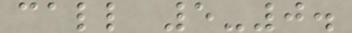call 5-0.
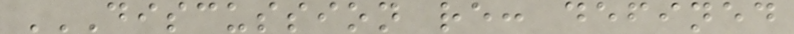DISCUSSION RE: DEFINED
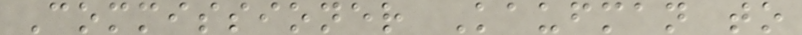Commissioner Kaufman to
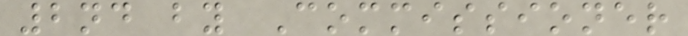2nd by Commissioner
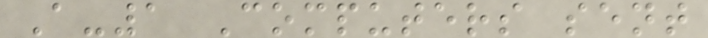A-1 Computers sent
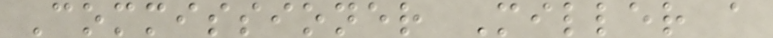Commissioner Miller a
